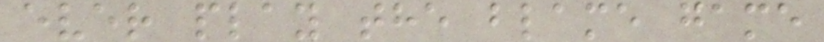ever play the blame game
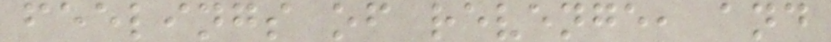feelings of revenge, and
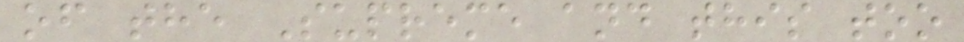of the Supreme and this too
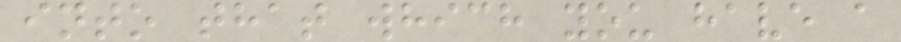into that which you have a
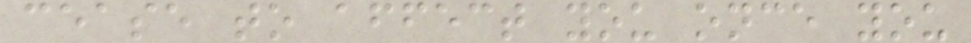cease to affect you once you
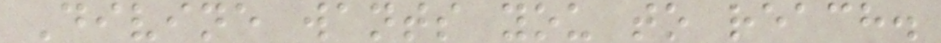Divine wants you to reach.
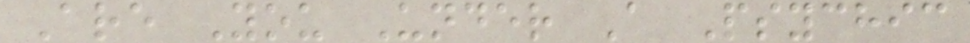Are You Under A Psychic
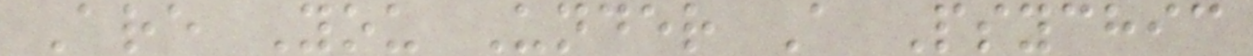Are You Under A Psychic
